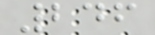246
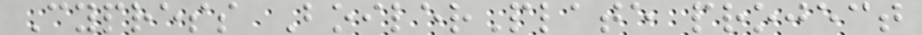Cypress BoilerPlate project
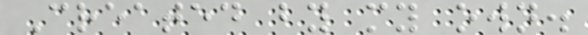Created by my own.
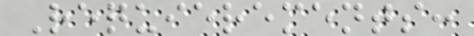Requierements:
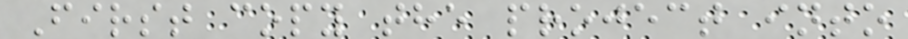First copy the project into
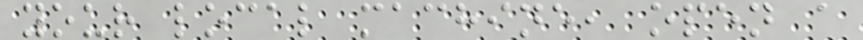your local machine, open a
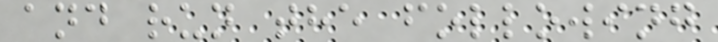and run the following
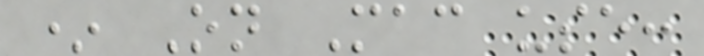* On Mac use:
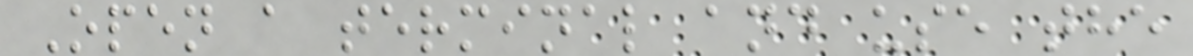Open a terminal and use the
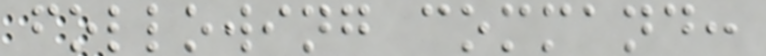following command:
